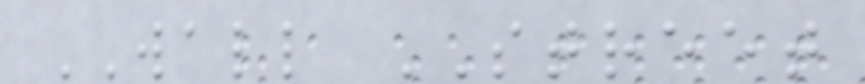WALL STREET
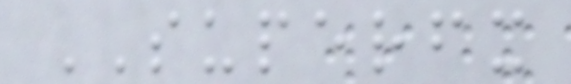SUPERFX
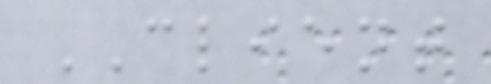CLIENT
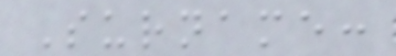Surname:
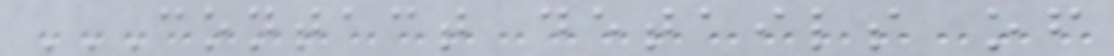CONTACT DETAILS OF
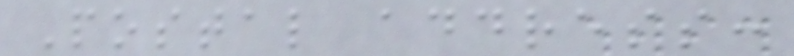Postal address:
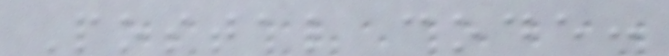Postal code:
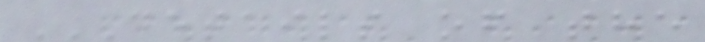DETAILS OF THE
